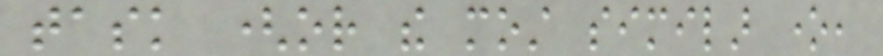task (or the most similar one,
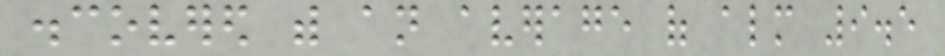discovered with an average of almost 9.5
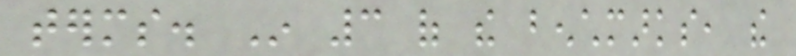terms. In 3 of the benchmarks, the
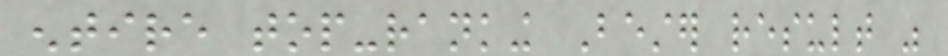entire top-ranking Bester result was
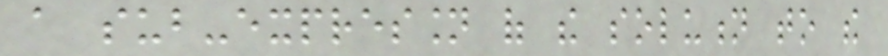a sub-expression of the solution to the
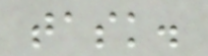task.
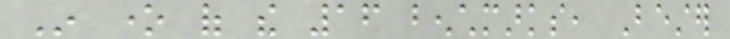In one of the 16 benchmarks, Bester
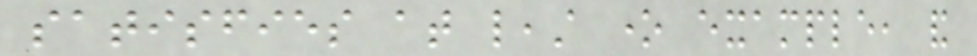satisfies at least one example, and
